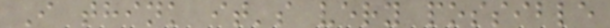I think it's very possible
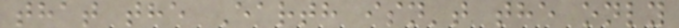that the Earth isn't the only
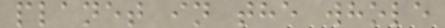planet in the whole
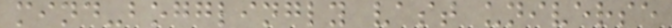mind-bogglingly vast universe
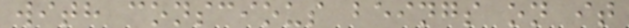with conscious beings on it
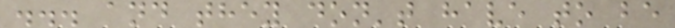... and they don't have to be
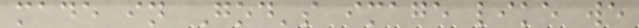made in God's image like we
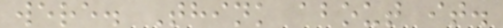were. Think about it.
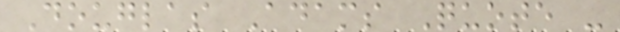Douglas Adams Quote -
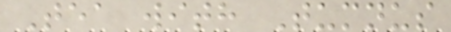Tea with Tumnus
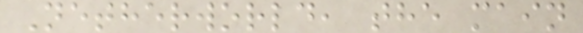Netherworld, the main
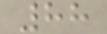88
